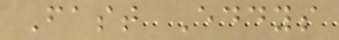Fast Eddys
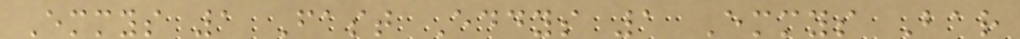Emmys 1 Fast Eddys 1 Emmys Bar
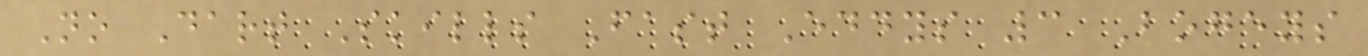No Dart Skills Fast Eddys 3 Bogeys
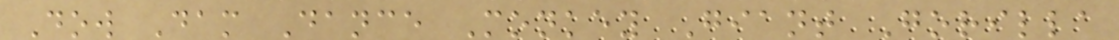Dow Dam Dance Monkey Giant Gorilla
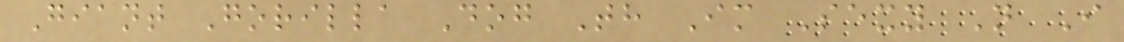Giant Gorilla Dog Th Im Sexy N I
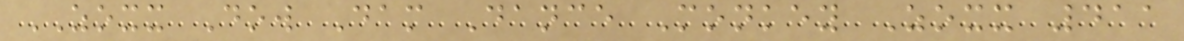ZOXX Dow Dam Dance Monkey Zoxx 411
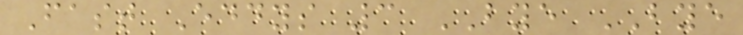Fast Eddys 3 BYE BYE
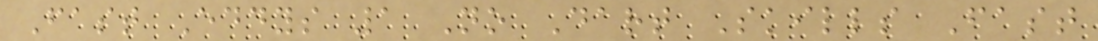Fast Eddys 1 No Dart Skills Fast
